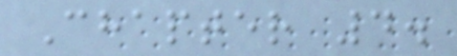Chapter 4.
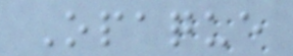Opaque
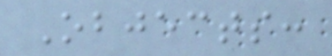Objects:
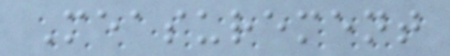Measurement
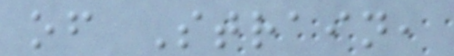of Strain,
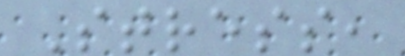Stress,
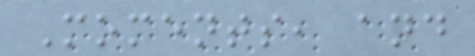Moments, and
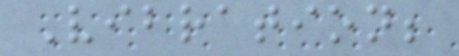Vibration;
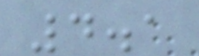4.1
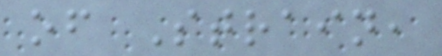of Strain,
